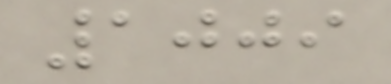1009
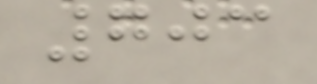703
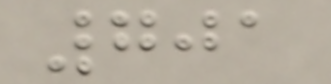701
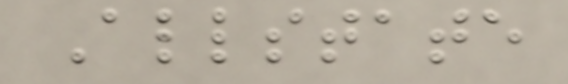Allstate
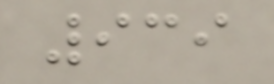939
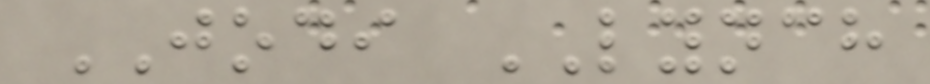JODI LYNCH
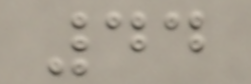44
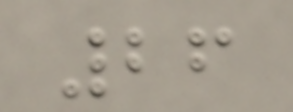26
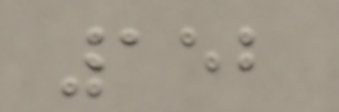152
